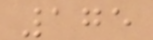175
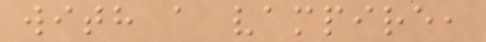with a vampire,
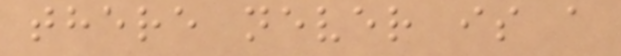there never is a
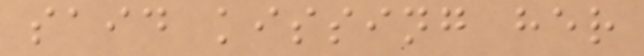said kissing her
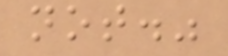not."
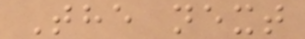The next
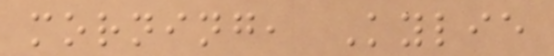morning, Kylie
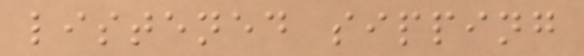listened sipping
